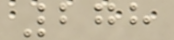278
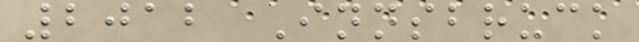2012 Innsbruck
